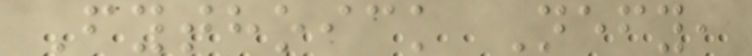Fythoick Nefy,
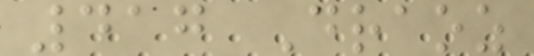417 Draoz
